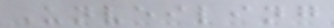Unveiling
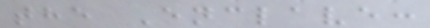the Enclave:
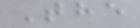The
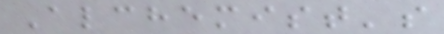Alchemist's
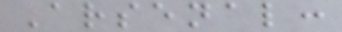Arsenal:
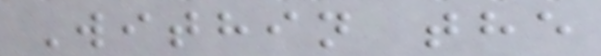Within the
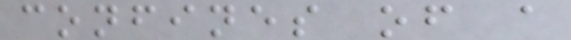confines of a
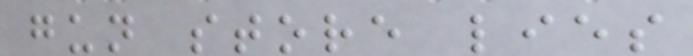gun store lies
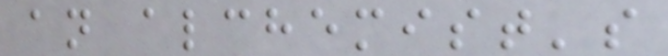an alchemist's
